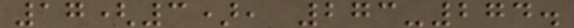17(3), 273-274.
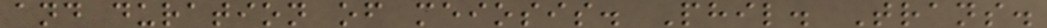and duration of meiosis. Phil. Trans.
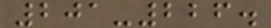201-226.
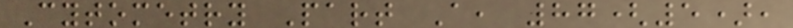Cytometry Part A, 87(5),
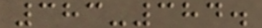383-384.
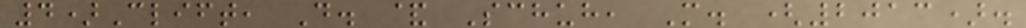4)Clift, D. & Schuh, M. (2013).
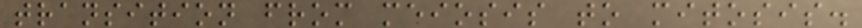transition from meiosis to mitosis.
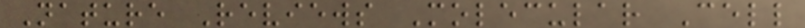Nature Reviews Molecular Cell
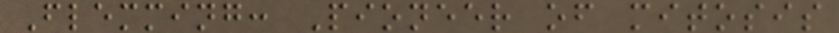Flemming: Pioneer of mitosis
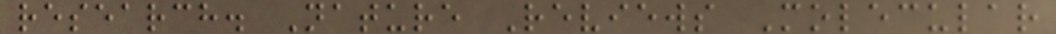research. Nature Reviews Molecular
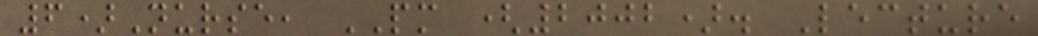6)Nurse, PM (2002). Lecture
